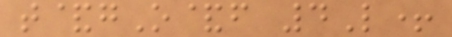t&gO&f 4L+
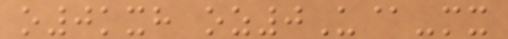o0kxh oz0U@-mx
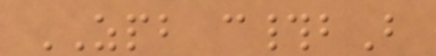ZPB c#bB
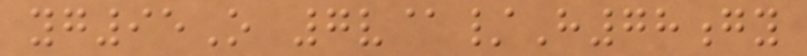yg95O 7v@/H78gy
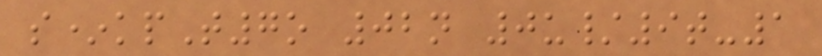s*kpT7o 02n 0u/9t-1
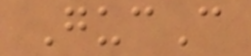GucC
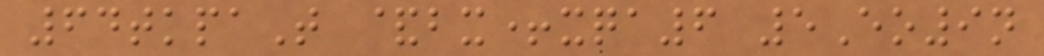64tkpaT &bx+xqa6 5Eo9n
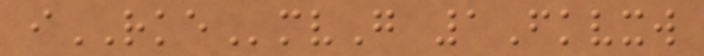iRKEmvG 1Fkvxw
